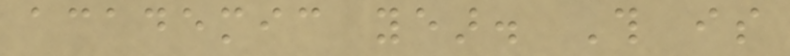academic year. This is
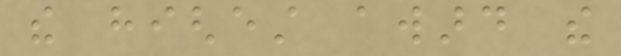the highest award the
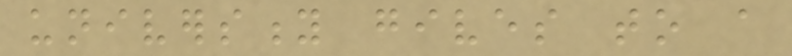university gives to a
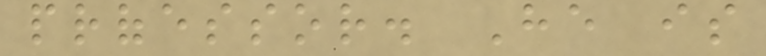professor. He is
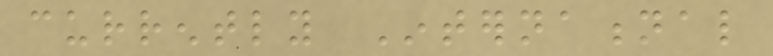currently International
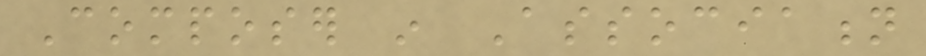Composer in Association
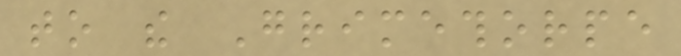to the Grimethorpe
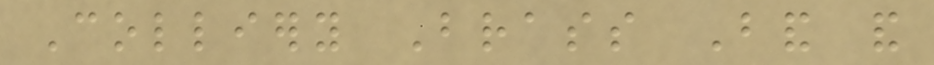Colliery Brass Band and
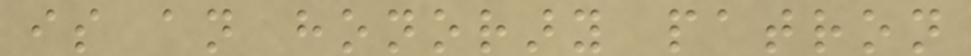is an honorary patron
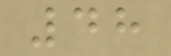48
